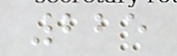225
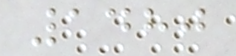1480
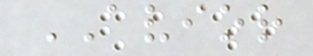AVIOR
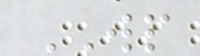WP
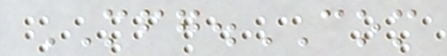MFG.COM
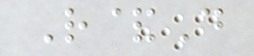R&D
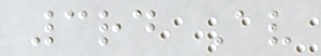3rd Av
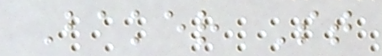Baker St
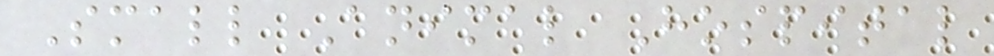Small Animal Hospital
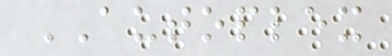AUTOPLEX
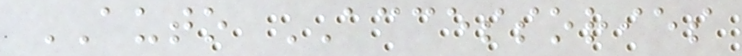AUTO ACCESSORIES
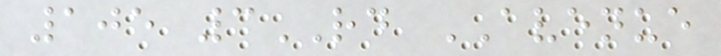105 3RD AVENUE
